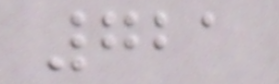721
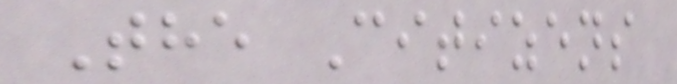The Citizens
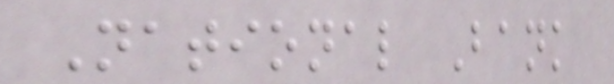National Bank
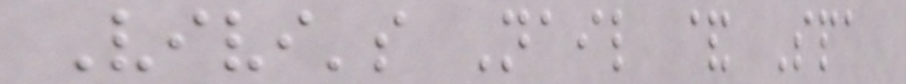Vivi's Nail & Spa
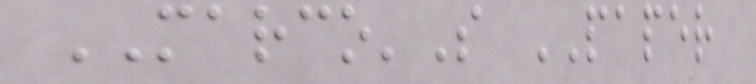MARCO'S PAPER
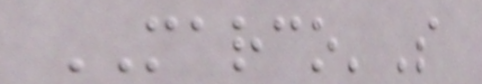MARCO'S
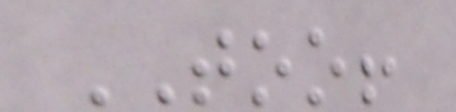TOO!
